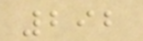292
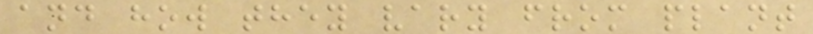and how they vary from plant
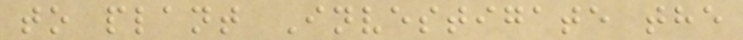to plant Investigate the
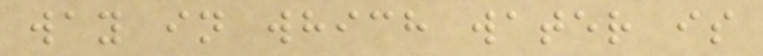way in which water is
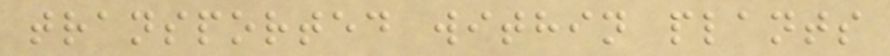transported within plants
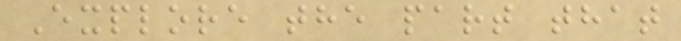Explore the part that
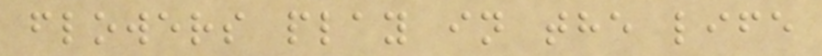flowers play in the life
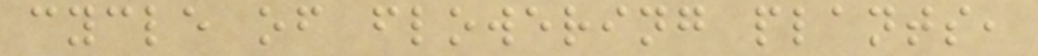cycle of flowering plants,
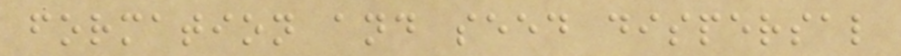formation and seed dispersal
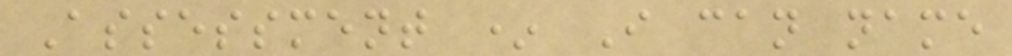Assessment * I can name
